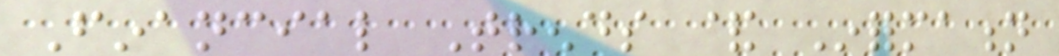Financial Trends & Information
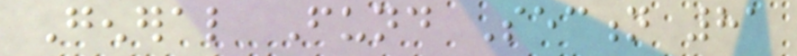General Fund Section 81
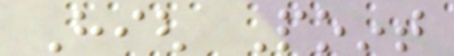High Point
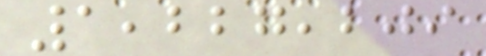1,227,209
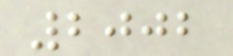2002
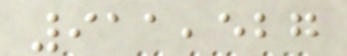911,527
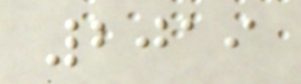2019
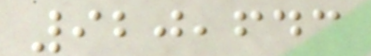920,643
